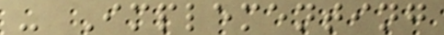- Implementing
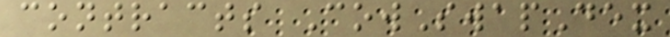contracts CowSwapDex
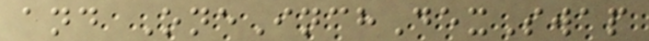and OneInchDexSwap
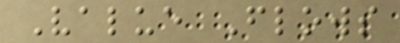Value Flows
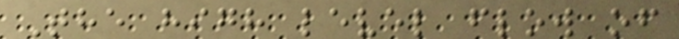The high level flow of
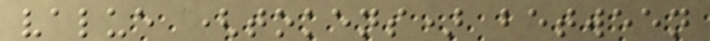value (tokens) between
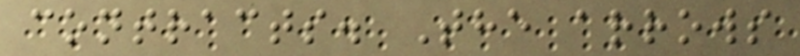contracts. The arrows
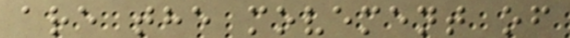are the movement of
